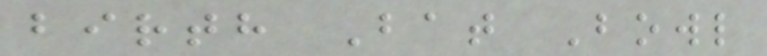birth Bat Bowl
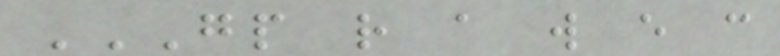GP R A W E C
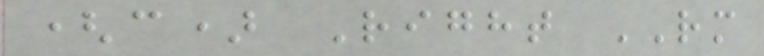(c) Right RM
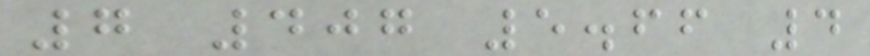7 407 5.66 4
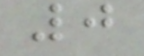0
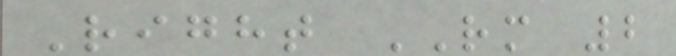Right RM 2
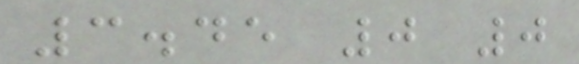3.45 0 0
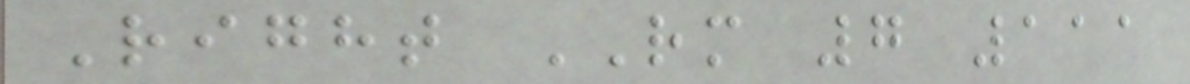Right RM 7 111
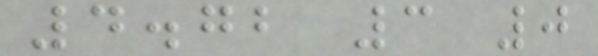4.72 3 0
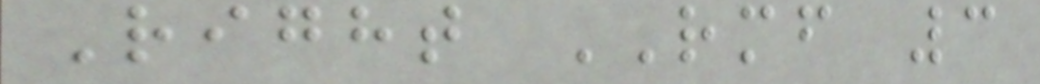Right RMF 3
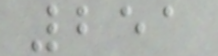251
